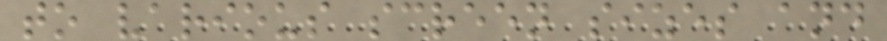to various screen sizes and
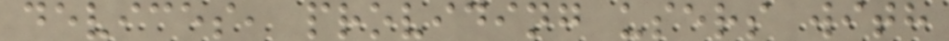devices, providing users with
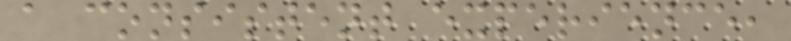a consistent experience,
